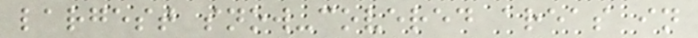largest snow-covered areas in
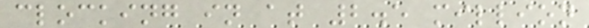clocking in at 2.5 million
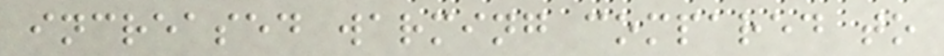increased warming compared to
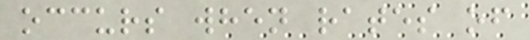occurs when rates of
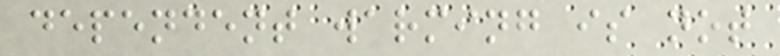dependent warming is not
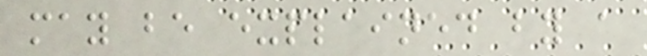may be explained by a
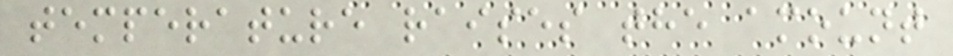temperature raises the amount
